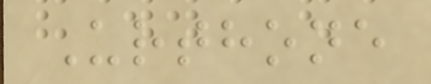Urthone
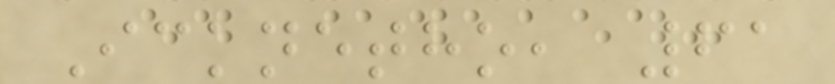Icknetho, 61
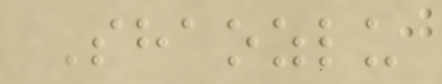Shaozlu
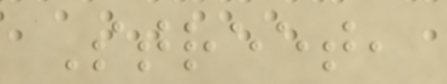Street,
